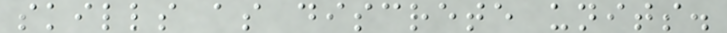skills as discrete units.
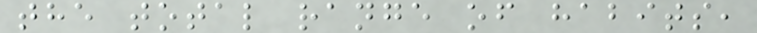the total range of habits,
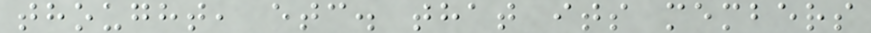thought, etc. that its members
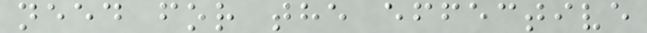need for the effective
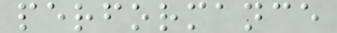performance
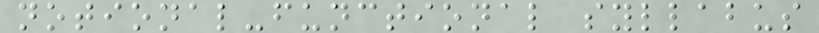notional-functional syllabus
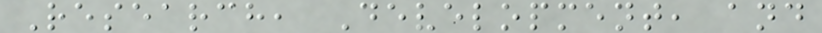Research, Development, and
